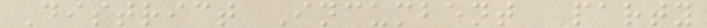District Incumbent Party
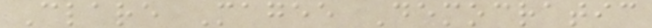Clare Magee Democratic
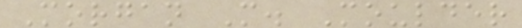Morgan M. Moulder
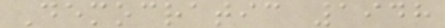Democratic 1948
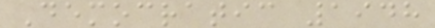Democratic 1948
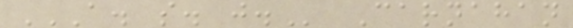A. S. J. Carnahan
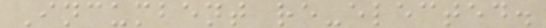Incumbent re-elected.
